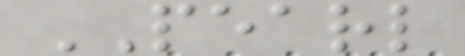PEARL
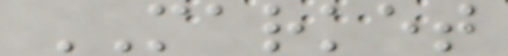MARKET
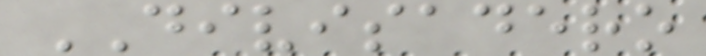DIVISADERO
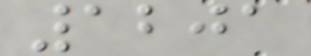1201
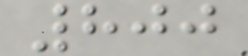800
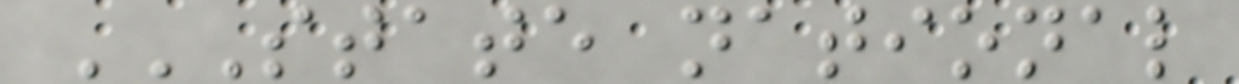STATE NATIONAL
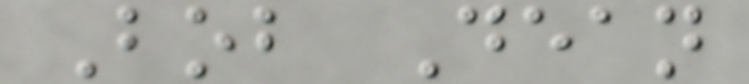Bob Dean
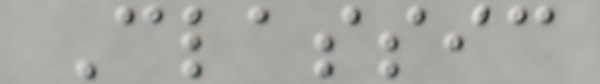Classic
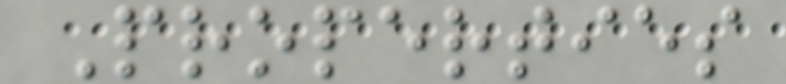Properties
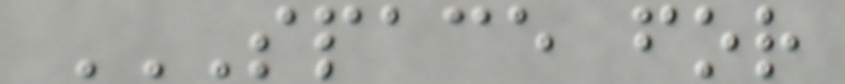SPACE FOR
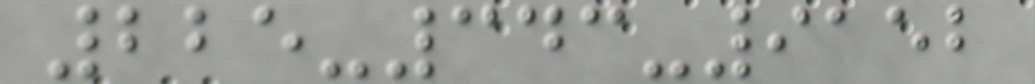225-343-9152
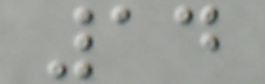14
